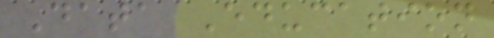Data Education
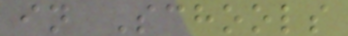in Schools
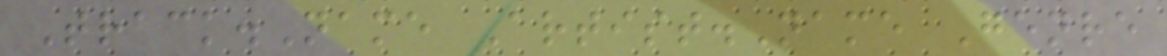Track.Name Artist.Name Genre
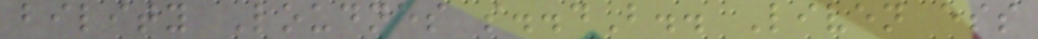bility Loudnes s..dB.. Liven ess
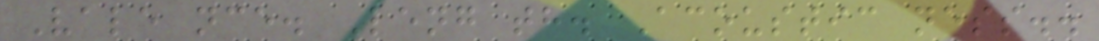Vale nce. Leng th. Acoustic ness..
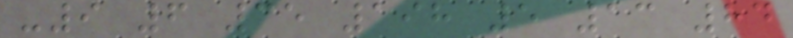-9 6 35 198 5 13 84
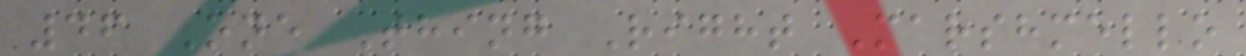46 One Thing Right Marshmello
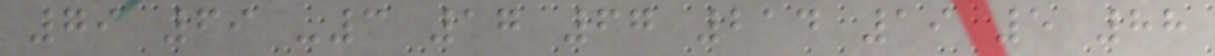79 69 -3 17 67 214 19 5 88
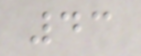43
